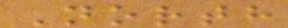North
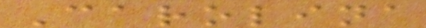Carolina
